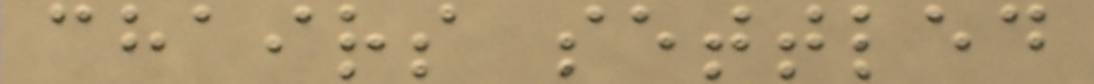chairs settled
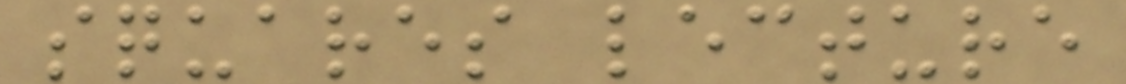squares lecture
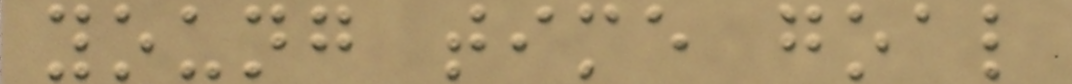young time goal
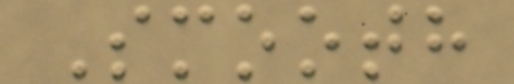Smooth
